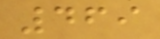469
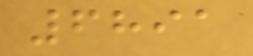6891
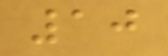10
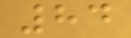84
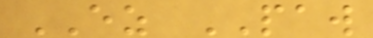EZ PAW
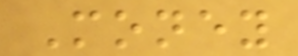Money
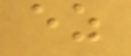ez
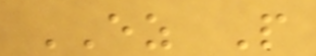EZ P
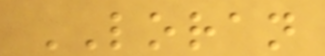LORAN
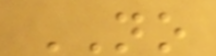NO
